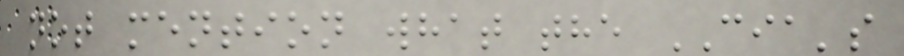not mention what the CIA's
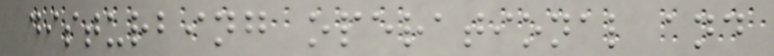disturbing operational and
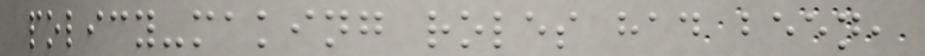policy-making roles had been,
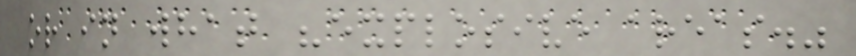or in what "explosive areas."
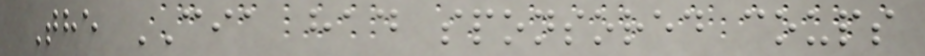The CIA had sponsored coups
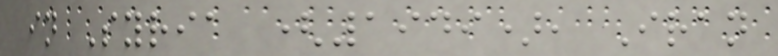in Syria (1949), Iran
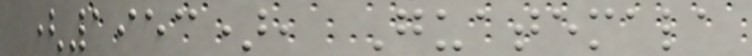(1953), Guatemala
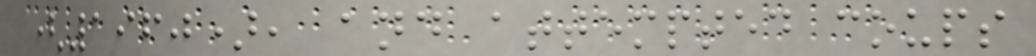(1960), and attempted coups
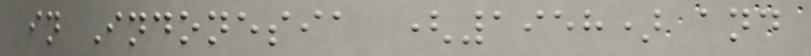in Indonesia (1958) and
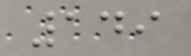149
